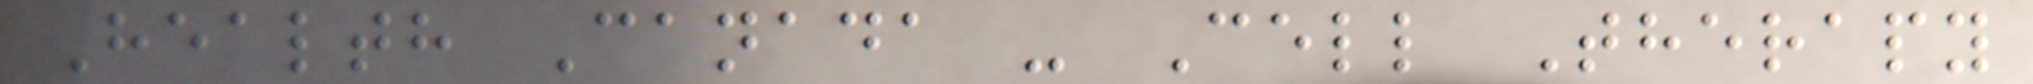Health Canada - Cell Therapy
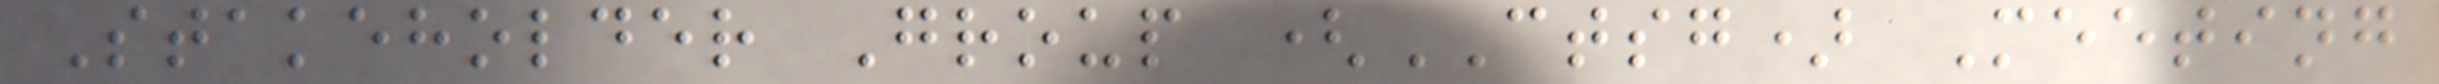Stakeholder Group (CTSG) Meeting
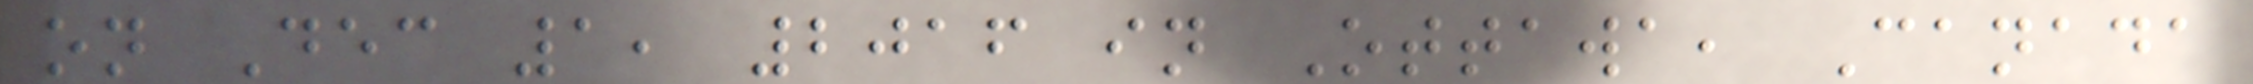on Dec 1, 2016 in Ottawa, Canada
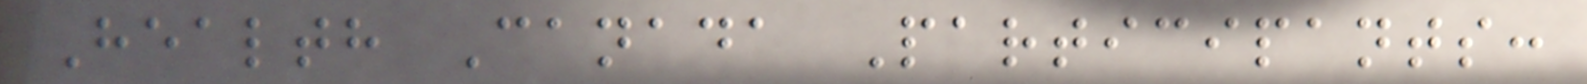Health Canada Participants:
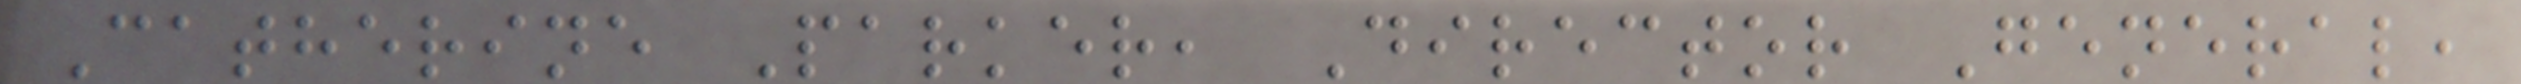Catherine Parker, Director General,
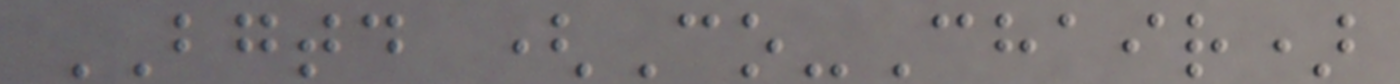BGTD (Co-Chair)
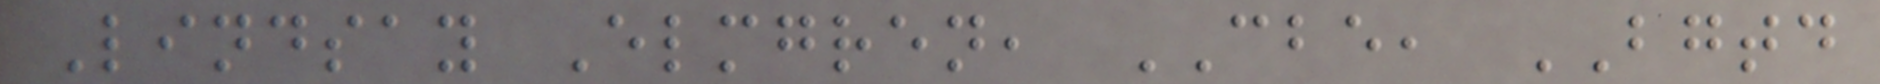Lindsay Elmgren, CBE, BGTD
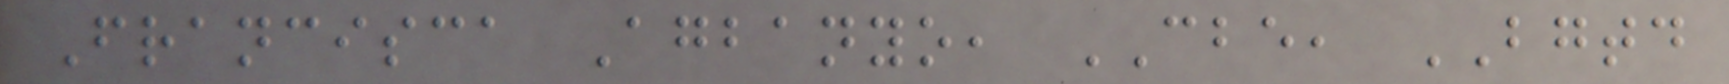Francisca Agbanyo, CBE, BGTD
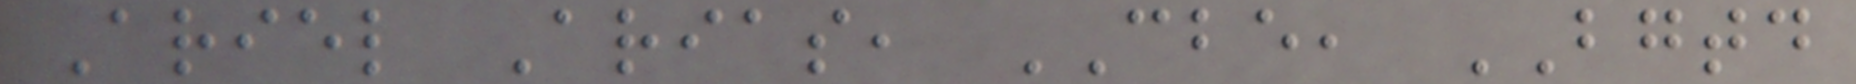Ariel Arias, CBE, BGTD
